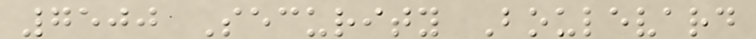7500 Security Boulevard
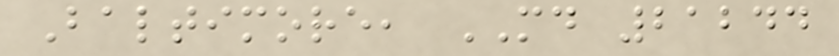Baltimore, MD 21244
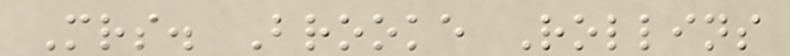Mrs. Brooke Rollins
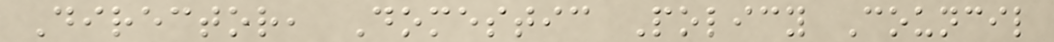Director, Domestic Policy Council
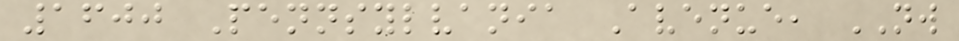1600 Pennsylvania Avenue, NW
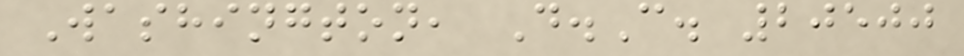Washington, D.C. 20500
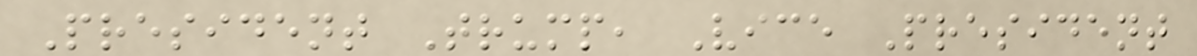President Trump, Vice President
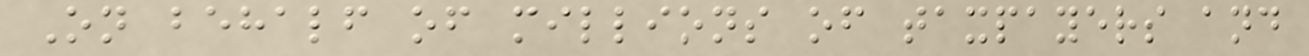On behalf of millions of taxpayers and
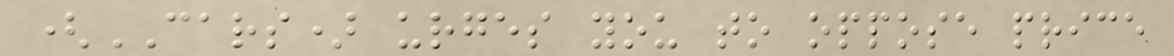(CARS) urges you to oppose price
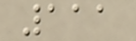111
